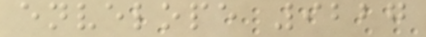envelope 9227
